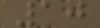10
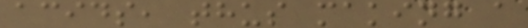acids, thus making a
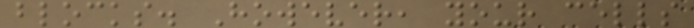blocks. However, your cells
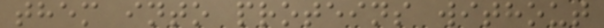them into proteins without
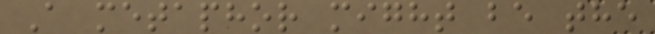A metaphor might be the
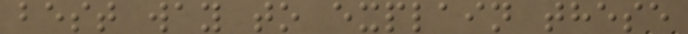best way to explain these
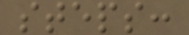steps:
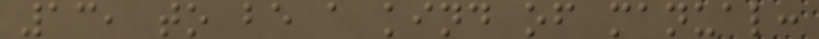13, to be a kind of manual:
